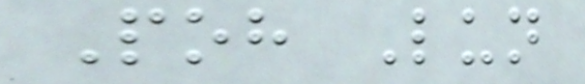Poh Lun
